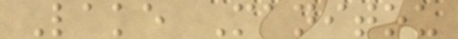Lake Manitou
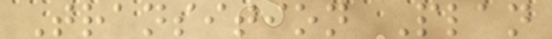Transition Plan
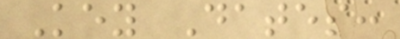Key Dates:
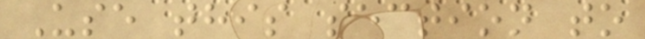Use this section to
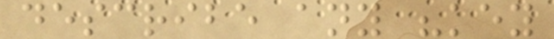describe any "key
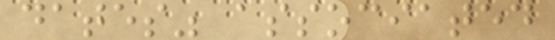dates" associated
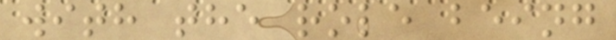with the role being
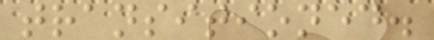transitioned.
